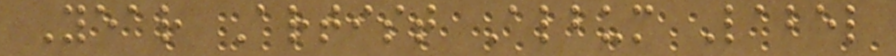Year Artist Album Label
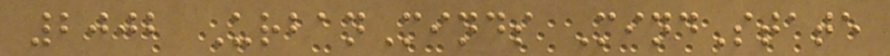2002 UrbanMinds MindState
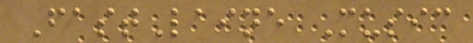FastLaine Music
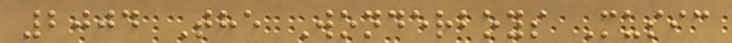2004 The Wonderboys Music
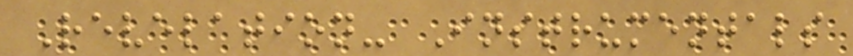Revelation- Instrumentals
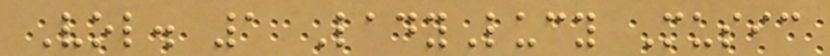Vol. 1 LadyLucy Music
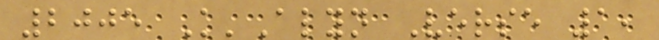2005 K'Alyn Verse 1,
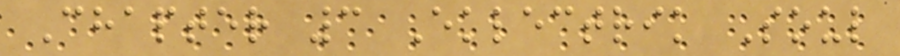Chapter 3 Eklectrik Soul
